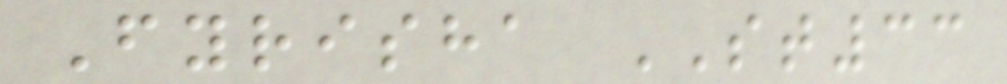Fyrisha ST33
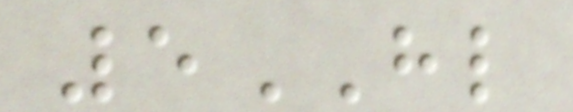5HL
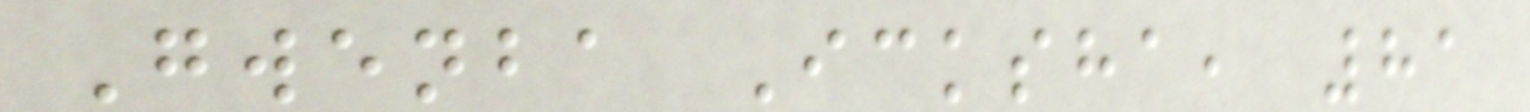Gwenba Icksha, 81
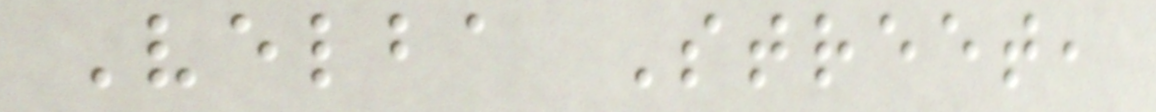Velba Street,
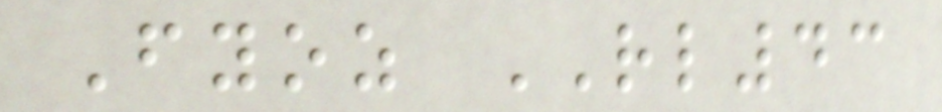Fyoz RL43
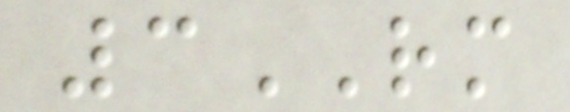3RM
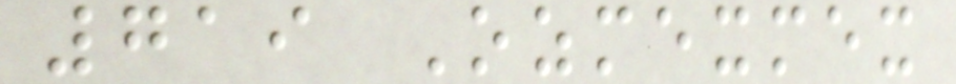719 Ozmexmex
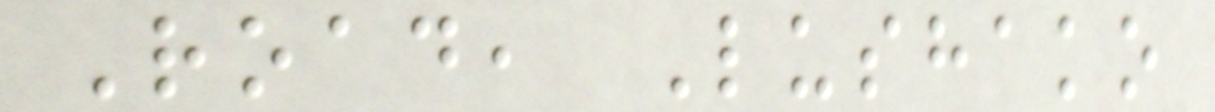Road, Lushako
